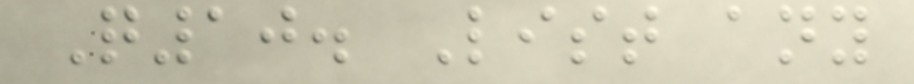Q10. List any
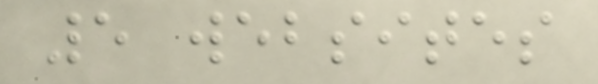5 websites
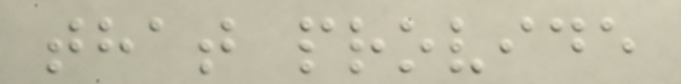that provide
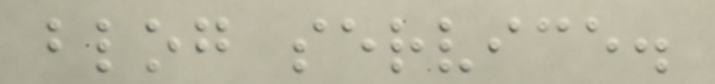blog service.
